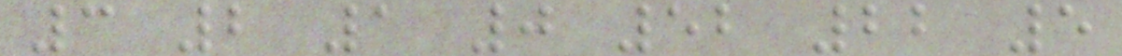3 2 1 0 52 22 5
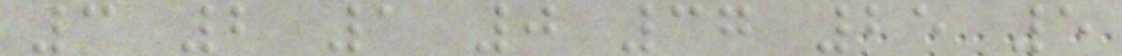3 2 1 0 37 25 5
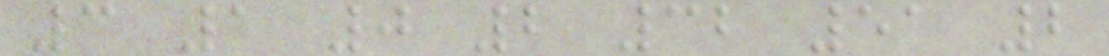3 1 0 2 32 51 2
